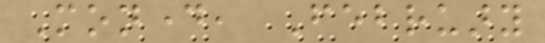Monday, February
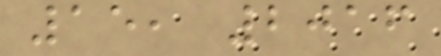15, 2016
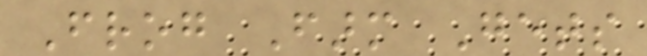Frog Farm Gets
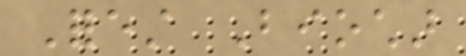Forest Biochar
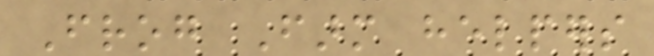Frog Farm helpers
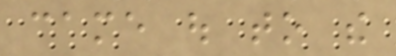came out to the
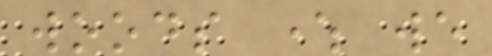woods where we
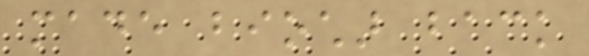made biochar back
